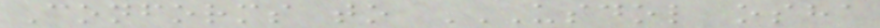Conforms to USDOL OSHA
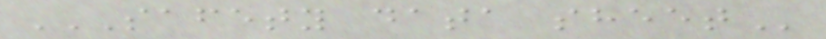SAFETY DATA SHEET
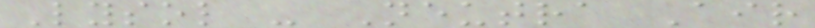Lysol - Neutra Air
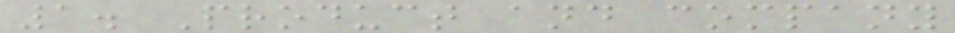1. Product and company
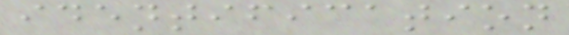identification
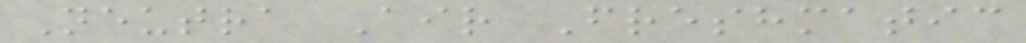Neutra Air Freshmatic
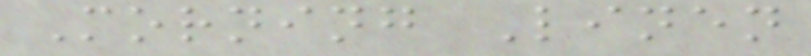Morning Linen
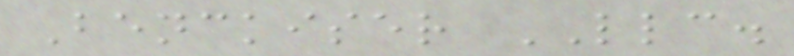Benckiser LLC.
